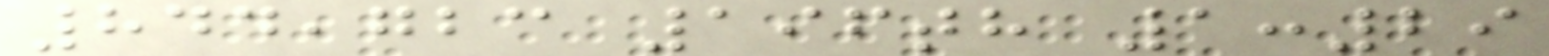844,723 196th 1:29
